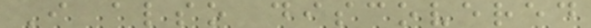I also discovered
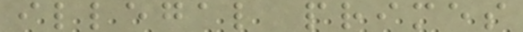illegal primes
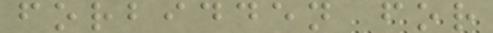forbidden for
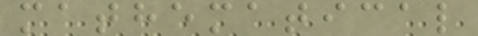mathematical
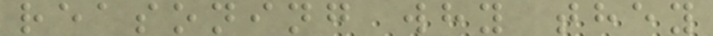reasoning why they
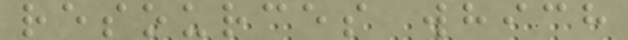resources which
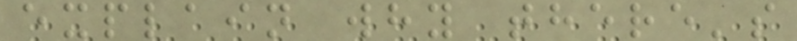explain why there's
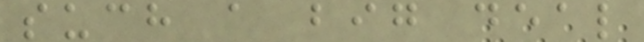such a big deal
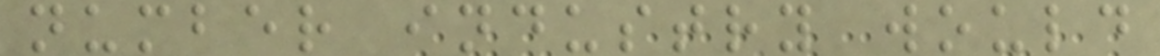number industry would
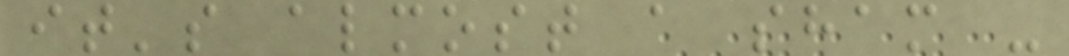it's almost a sham -
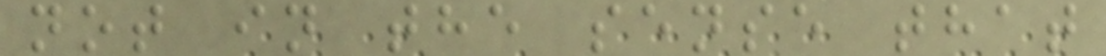not in the sense that
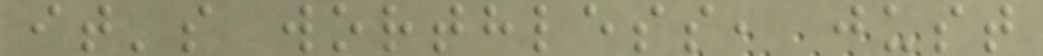it's worthless, just
